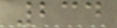234
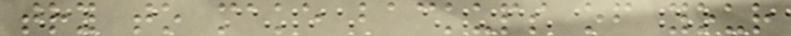try to make backups of your
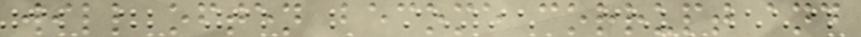will often become corrupt and
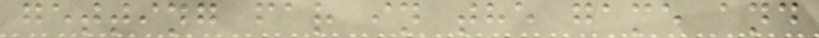getting far in the game and
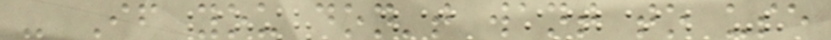- If you don't want to use
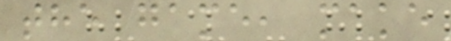the game, make
